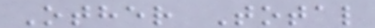Other Total
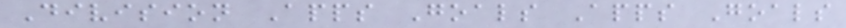Division Apps Goals Apps Goals
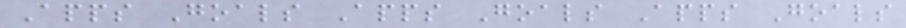Apps Goals Apps Goals Apps Goals
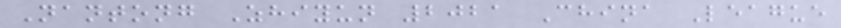Nantong Zhiyun 2021 China League
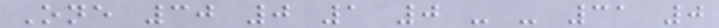One 30 0 1 0 - - 31 0
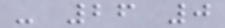- 26 0
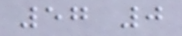57 0
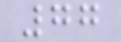77
